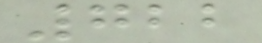722
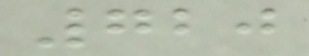720
